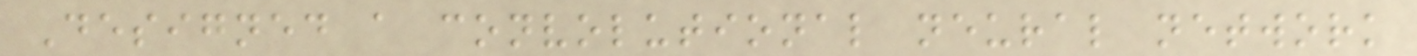Designed a convolutional neural network
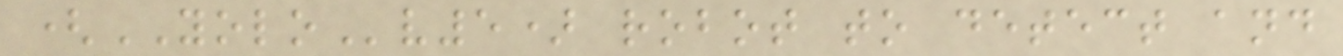(YOLOv5) robot to detect and
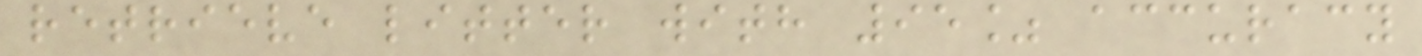retrieve litter with 95% accuracy
